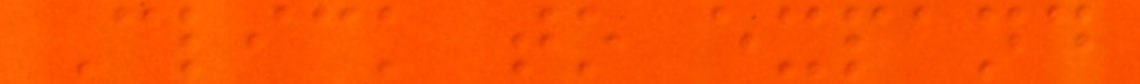Click to expand
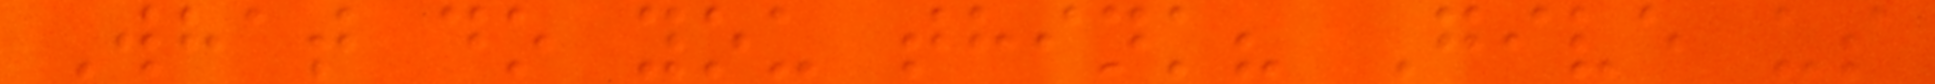What do you think? Give us
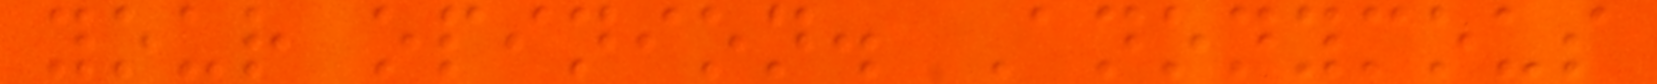your opinion. Anonymous
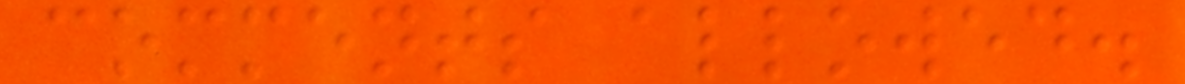comments allowed.
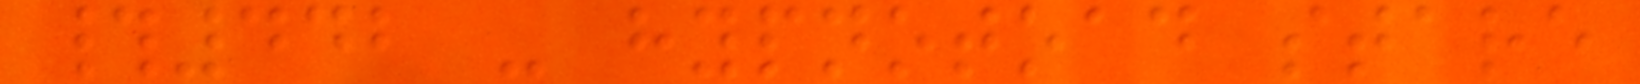#442 - hypnotoad stare
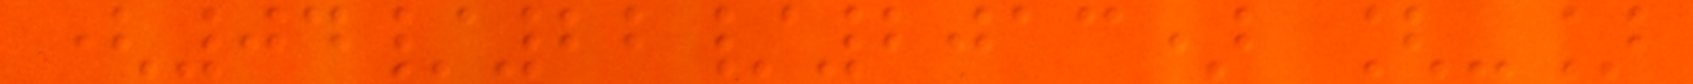(04/22/2013) [-]
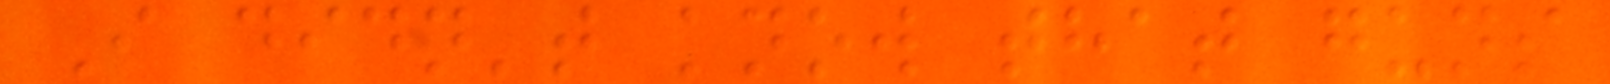I didn't know that guns
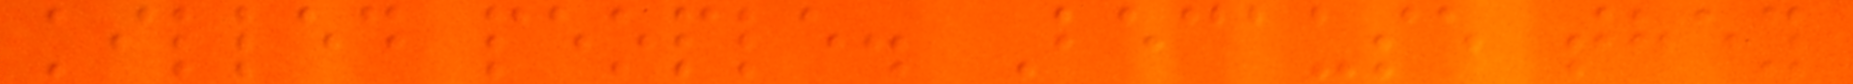killed people. Because they
